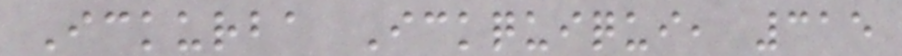Ickurba Ickquiqui, 315
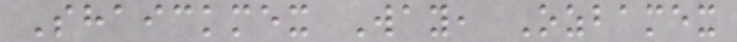Shaickmex Way, Ozbamex
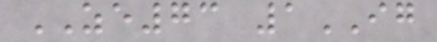ZE73 1IG
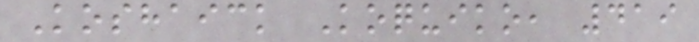Koshaick Koquiko, 419
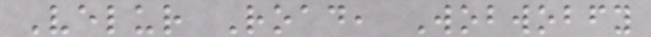Velur Road, Wobwobfy
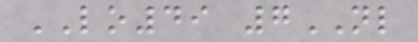LO49 7NL
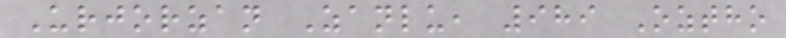Urjorzan Zanlu, 989 Oztho
